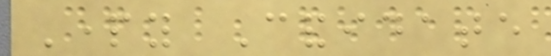Party Candidate
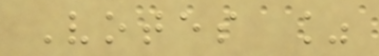Votes %
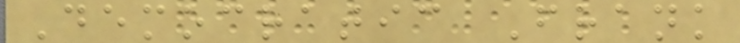Democratic Frank
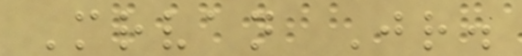Mrvan Jr.
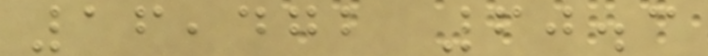16,472 60.3
